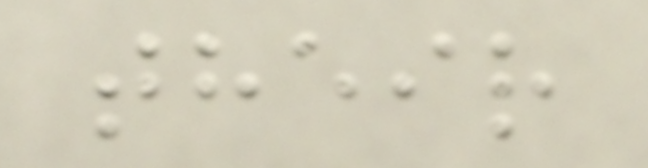their
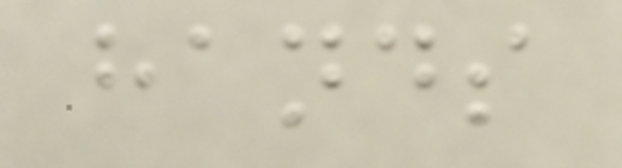hands
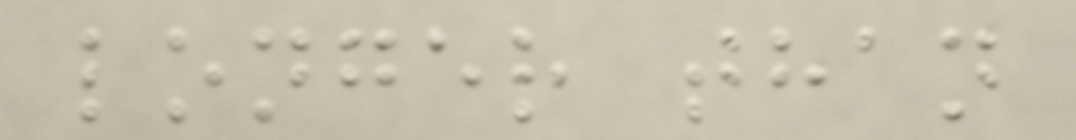longer than
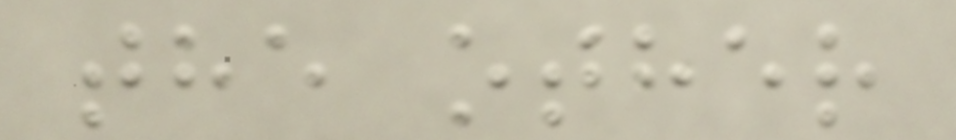the other
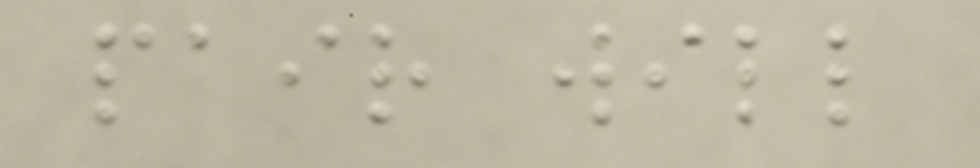pair will
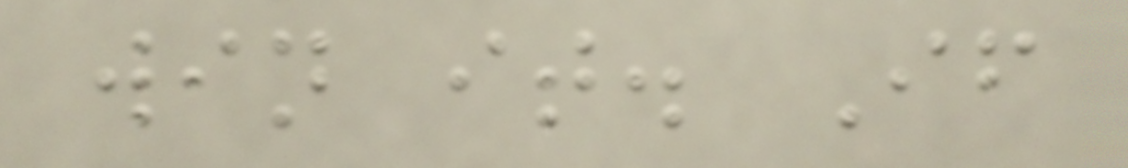win it. If
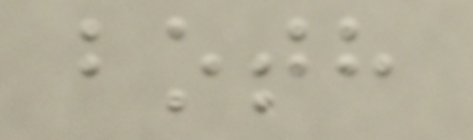both
